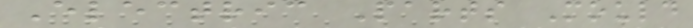Electric Parts Mould
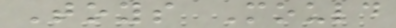Toys Mould
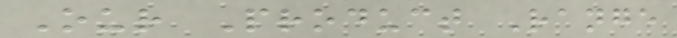Our Product Range
